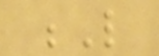L
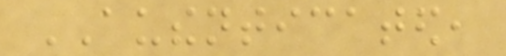AUTHENTICATED,
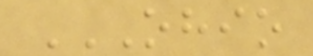OHIO
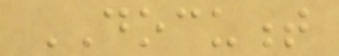DOCUMENT
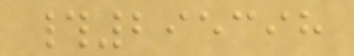#295398
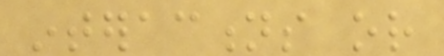interactions or
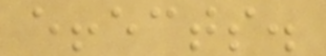effects.
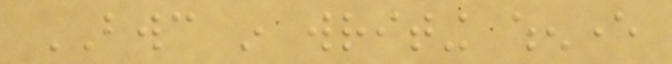BWC in writing whenever
